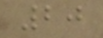20
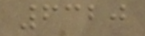6320
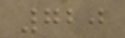720
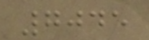7045
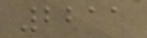2211
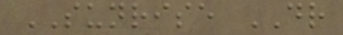SUNRISE DR
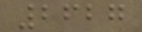2627
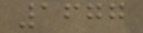1677
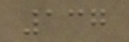137
